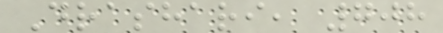Drashari, 708
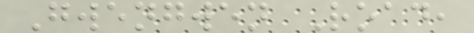Gwengwen Road,
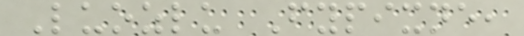Luozlu Fypixne,
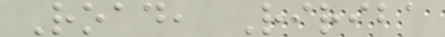Road, Ririba
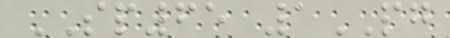SP65 1PG
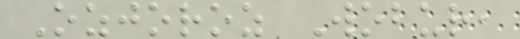Ozjoroz Wobur,
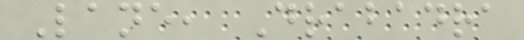Lane, Drabadra
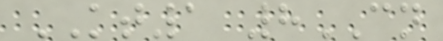KT1 8CN
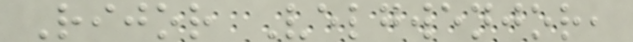Rijor Velgwenjor,
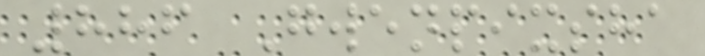886 Gwenpixsha
